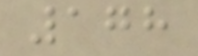178
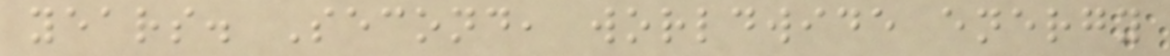years. Second, worldwide energy
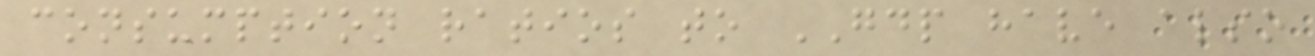consumption ratios to GDP have also
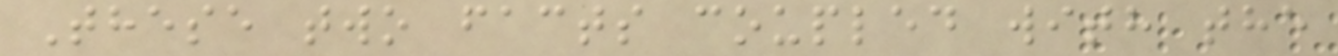These two facts coupled with the
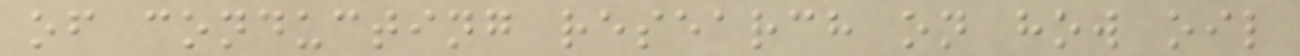of conducting research on how oil
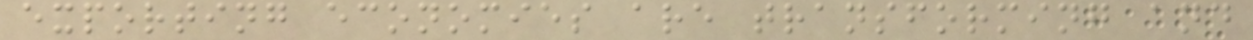exporting economies are transforming and
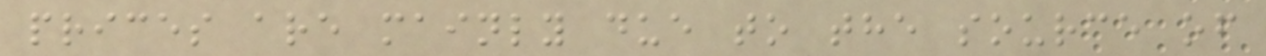prices are mainly due to the source of
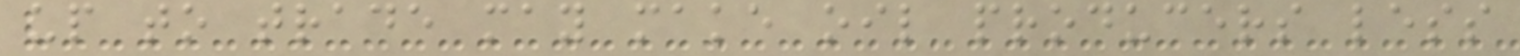up to trade may make oil producers less
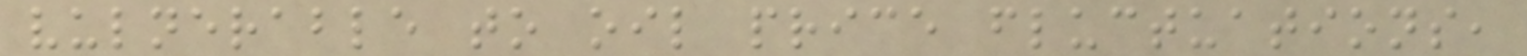vulnerable to oil price fluctuations,
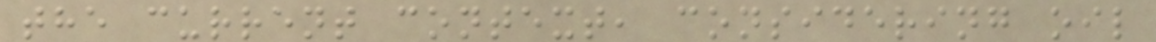the current context, considering oil
